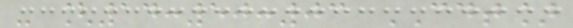- [14:50:03 CDT]
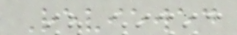Reviewed
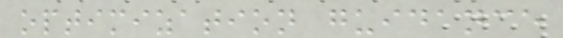optimization guidance
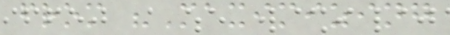from "Maximizing
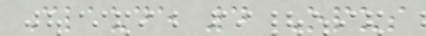Claude 4 Opus
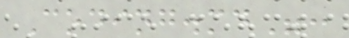Coding.md":
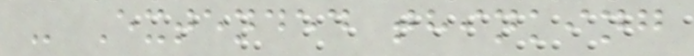- Extended thinking
